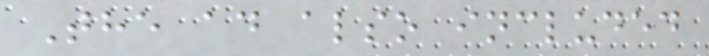The ad also included
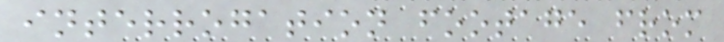interrogation footage from
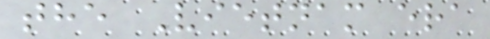the Vietnam era
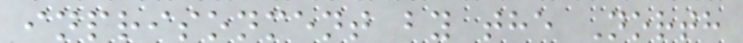inprisonment by the North
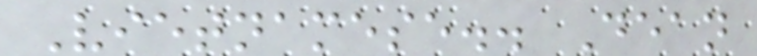Vietnamese.. Dean
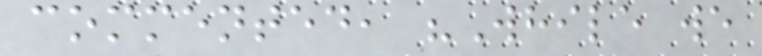commented, "While we
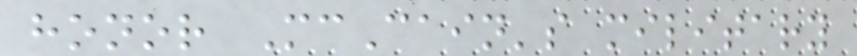honor McCain's military
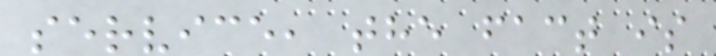service, the fact is
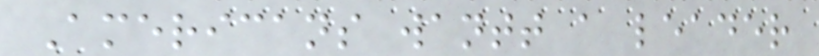Americans wantt a leader
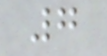7
